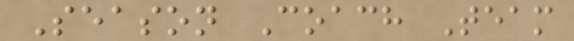Season Coach Team
